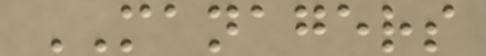MANAGERS
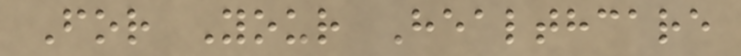For Your Healthcare
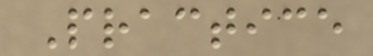Practice
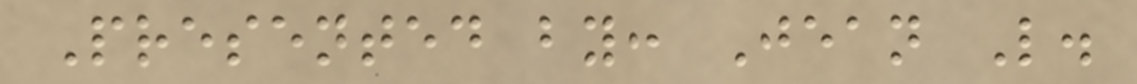Presented by: Jean L.
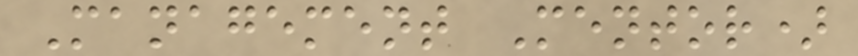Management Mentor)
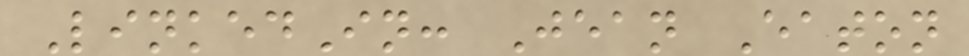LinkedIn: Jean Eaton
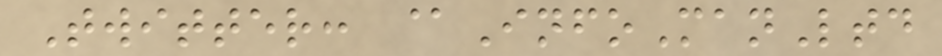Twitter: @InfoManLtd
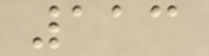113
